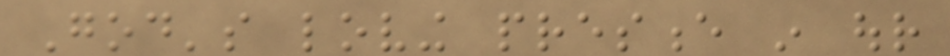God's loving presence in our
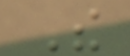The
